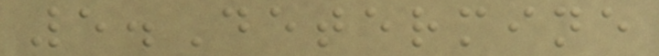5.Determine
